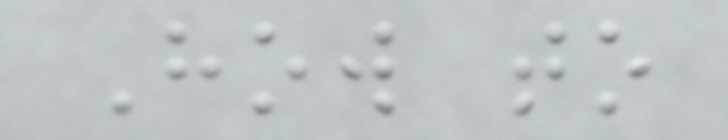How to
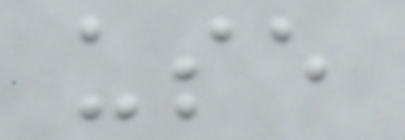use
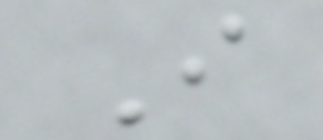I
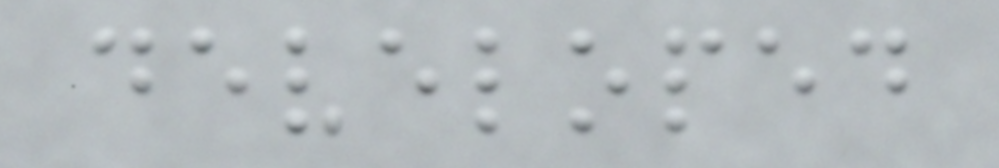developed
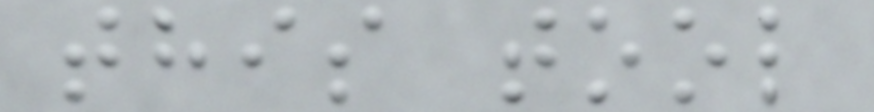this tool
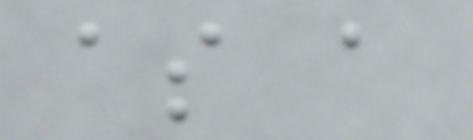as a
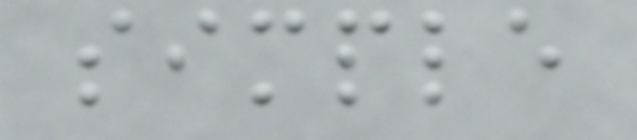simple
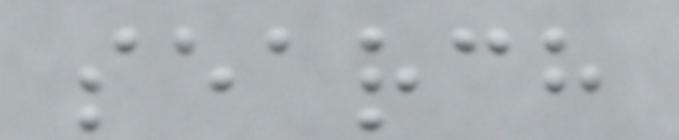search
